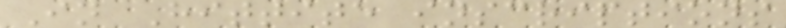In Hittite inscriptions
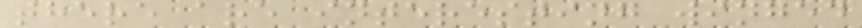there are interesting winged
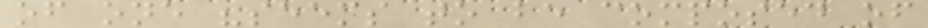of one "seems to be composed of
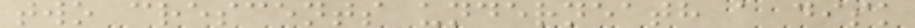two crescents underneath a disk
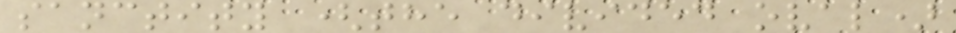sanctity (the divided oval)
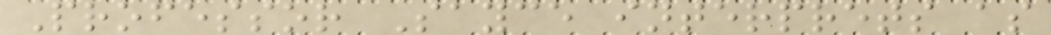Professor Sayce interprets as
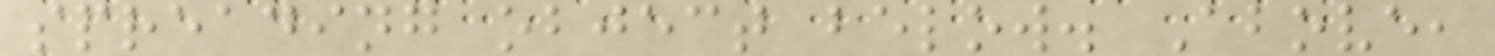spreading object below. Above,
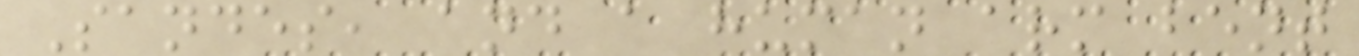Sandes, and a human arm bent
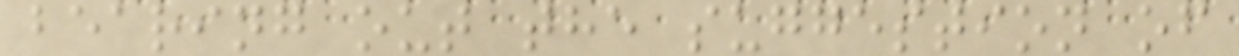bearing out the suggestion of
